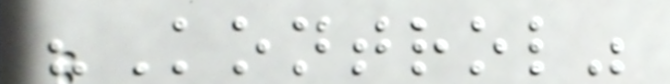"Kontrol"
